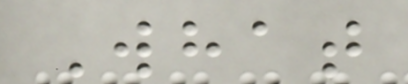What
